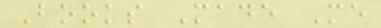Books Made Me
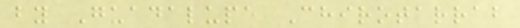by Guadalupe Chirotarrab
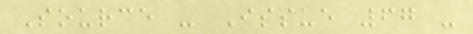Source - Issue 67 -
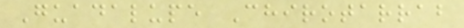Guadalupe Chirotarrab
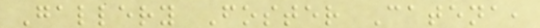Gallery Foster Catena,
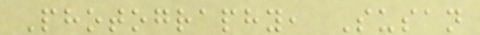Photography, Susan
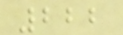222
